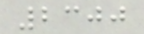2300
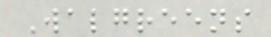Walgreens
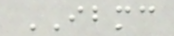IBMC
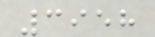3958
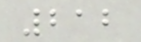212
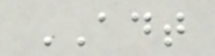ADT
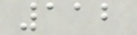112
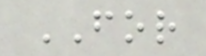FOR
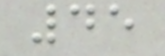45
